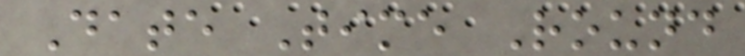Date Time Round
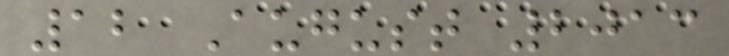12 August 2013
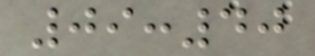09:40
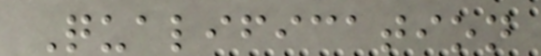Qualification
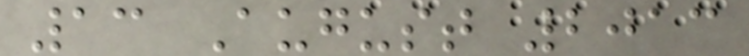13 August 2013
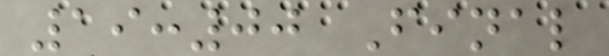19:00 Final
